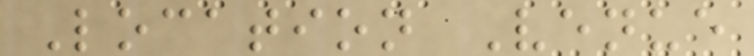Location Venue
